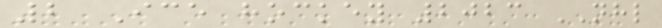2 Ice hockey 2023 NHL
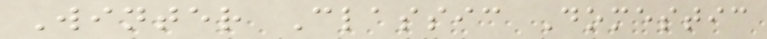Winter Classic Domestic
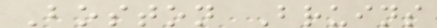Boston Bruins
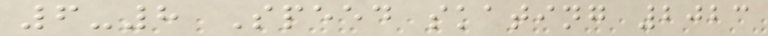6-8 Speed skating 2023
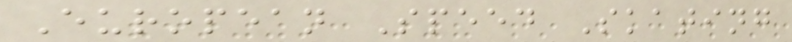European Speed Skating
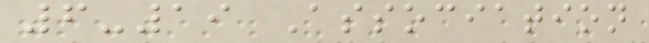6-19 Association
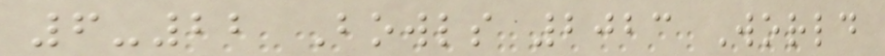6-22 Bowls 2023 World
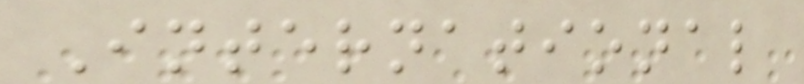International
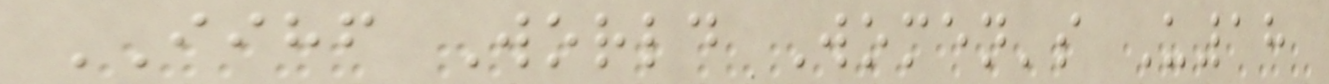IIHF World Women's U18
